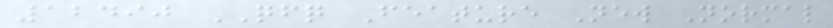12490 QFQ Feature New Normal
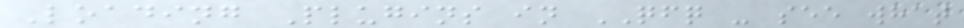Loading Plugins in QFQ - see what
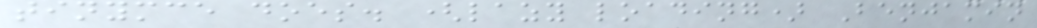tinymce does. (lazy loading) Benjamin
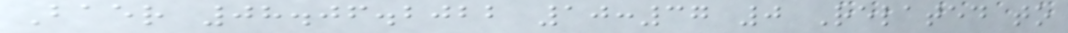Baer 08.06.2022 10:37 0 Related to
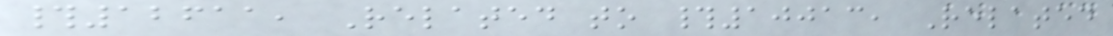#12611, Related to #10013, Related
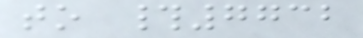to #7732
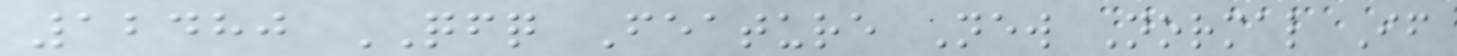12480 QFQ Feature New Normal If
